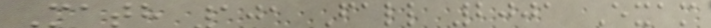Math 101 Fall 2001 Exam
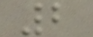2
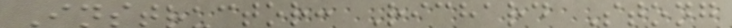Instructor: Richard Stong
